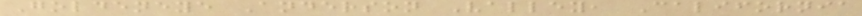Goldeneye Anderson Valley, California
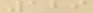129
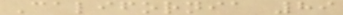California 89
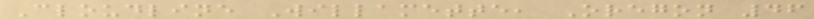Cloudline Willamette, Oregon 46
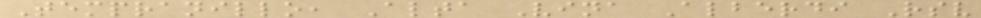Tempranillo, Alta Vina Alberdi Rsv
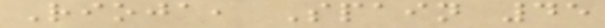Rioja, Spain 45
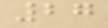27
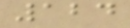124
